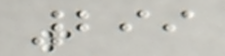299
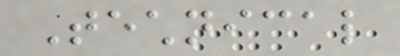Technical
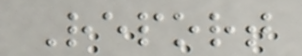Report
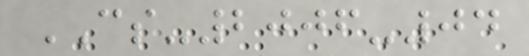CS-2006-04
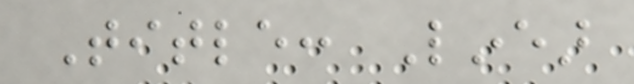Title: Linear
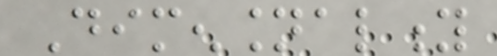Dimensionality
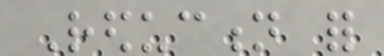Reduction for
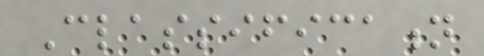Classification
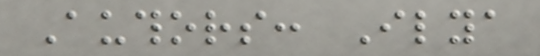Authors: Ilya
